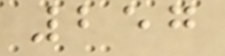257
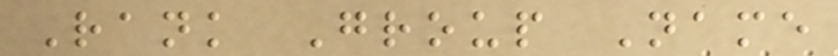Rank Group Name
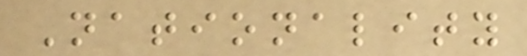Nationality
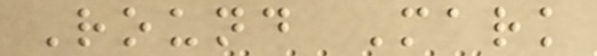Round Mark
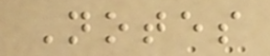Notes
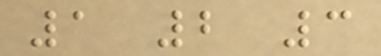1 2 3
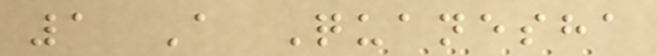1 A Quanesha
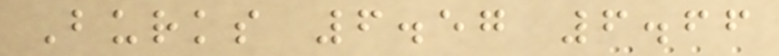Burks 6.57 6.66
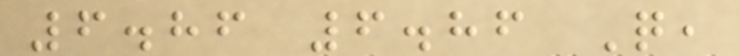6.86 6.86 Q,
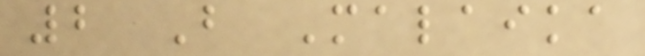2 B Malaika
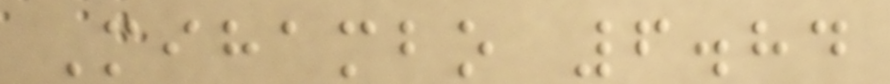Mihambo 6.84
